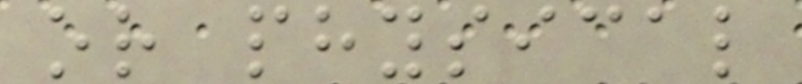or physical
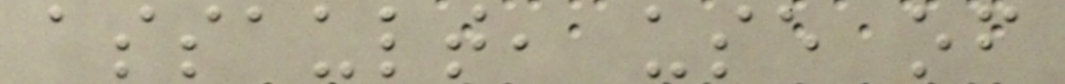assault, use of
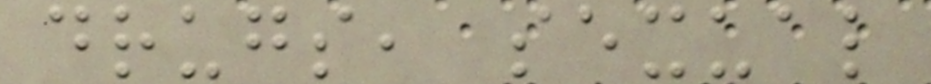drugs, sexual
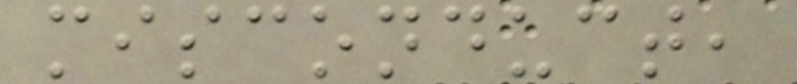misconduct,
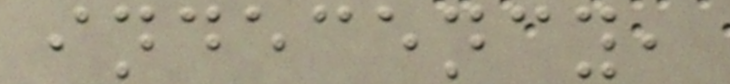indecency,
